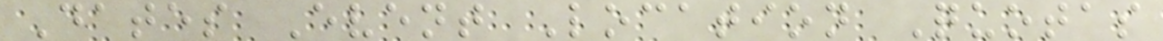Dates Event Location Quotas
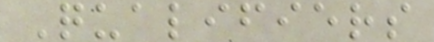Qualifiers
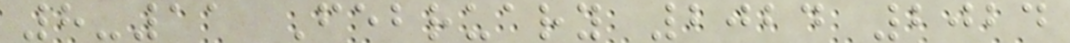8-11 February 2024 2024
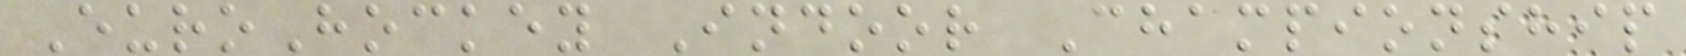EuroHockey Indoor Championship
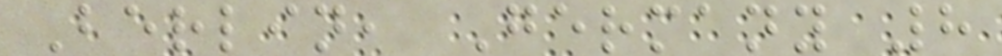Berlin, Germany 8
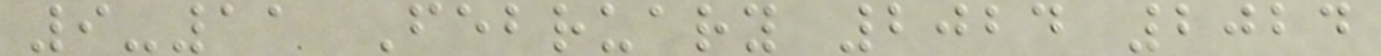9-11 February 2024 2024
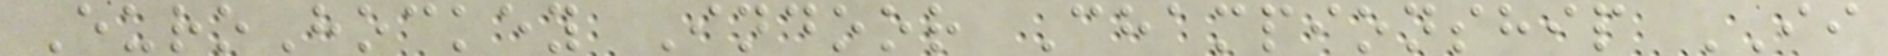EuroHockey Indoor Championship II
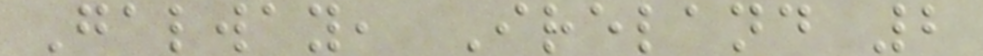Galway, Ireland 2
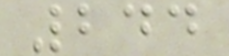244
